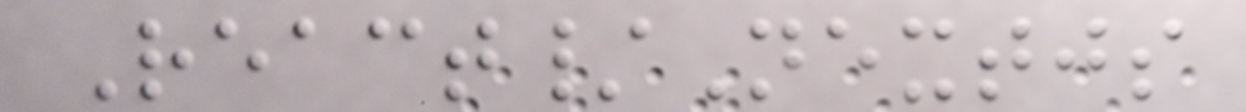React/Nextjs
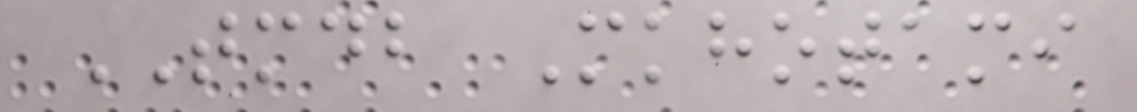TMDB Mkhotami
